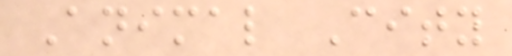Animal City
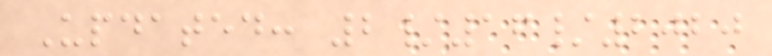Updated: 2/16/2020
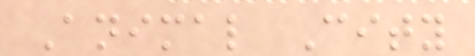Animal City
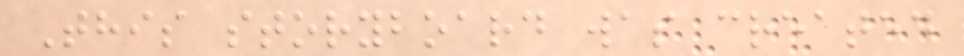This storyboard was created
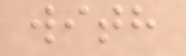with
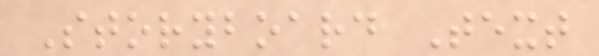Storyboard Text
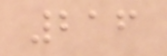216
